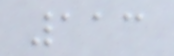113
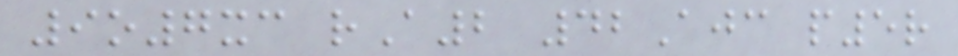9o7xc rA2 42Ajc p5r
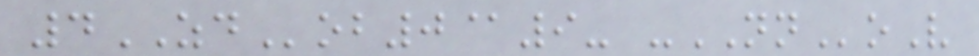4ZDob0@9- -NNoV
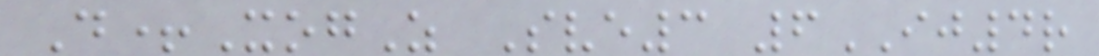D+XogZ Sve3 6IJ4r
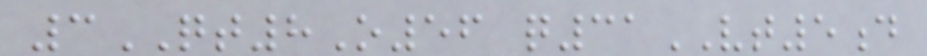3QT8O56 q31VT5d
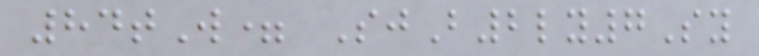84tW= SjB2ly7Sy
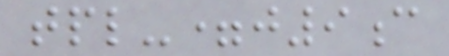tpl-=j9c
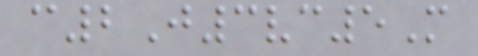c2J3vc5M
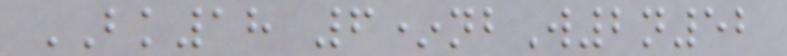BK18 6*nbW2n52
